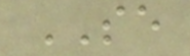SE
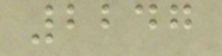2247
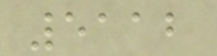5112
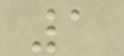1
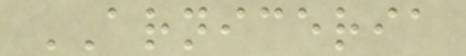ARNICERIA
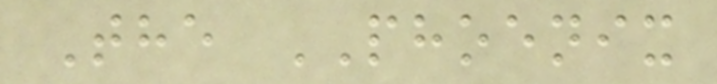The PHOENIX
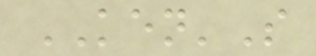KEN'S
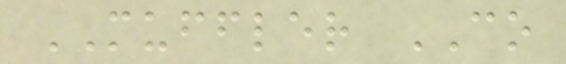MUFFLER CO
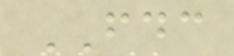FDC
